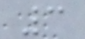3
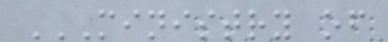MINISTRY OF
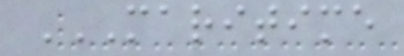MARITIME
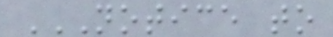NOTICE TO
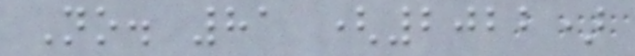No. 81 (2022)
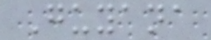Guyana
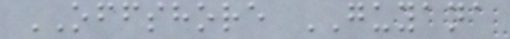OFFSHORE GUYANA
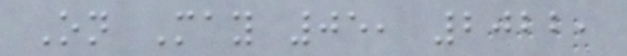On May 05, 2022,
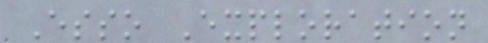Esso Exploration
